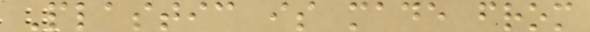Plastic is made from
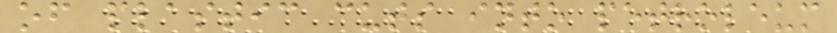of plastic cuts into petroleum
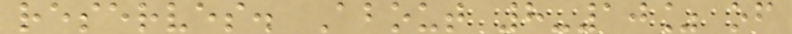reserves. About 8-10% of
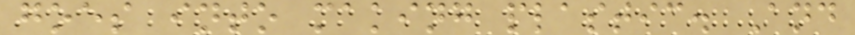goes into making plastic. And
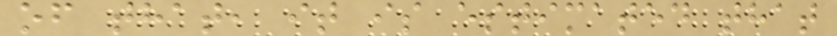of that, it is estimated that
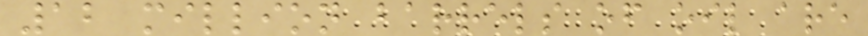12 million barrels of oil are
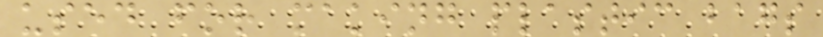used for making plastic bags
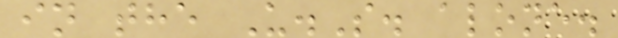in the U.S. alone.
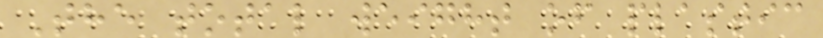The total weight of plastic
